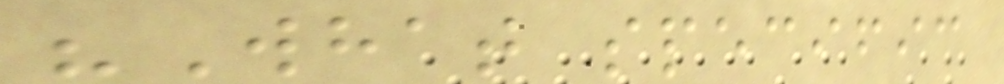"What specific
